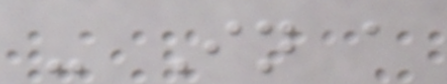- In a
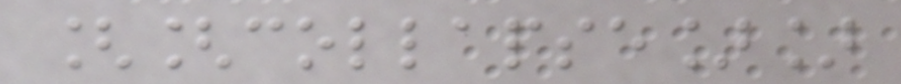[[collapse]]
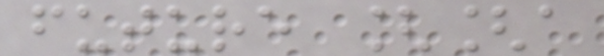future [[a
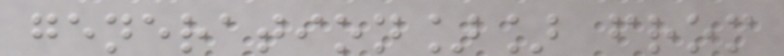generation]] from
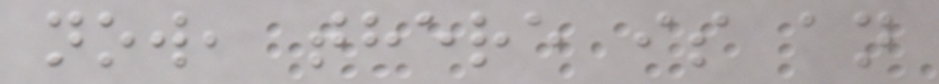now, there is an
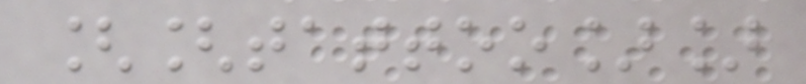[[tattoo]]
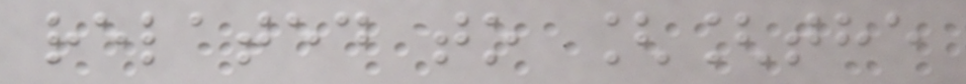related to [[the
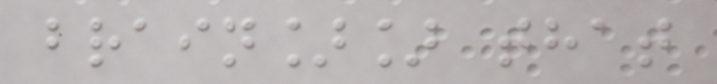brain]] that
